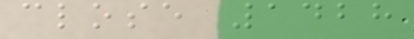close 1428
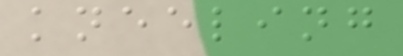kneeling
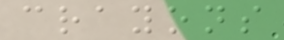crayons
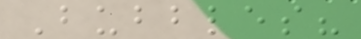Bubbles?
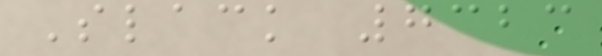Slack 7323
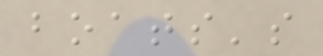boats's
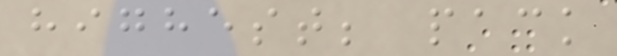highest; pack
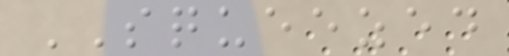SQUEEZED
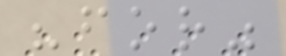"for"
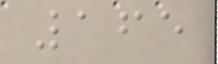165
